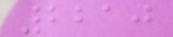2210
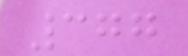377
